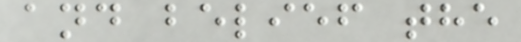and belief the
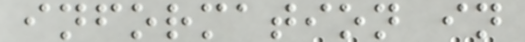information in
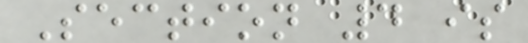Section 4 is
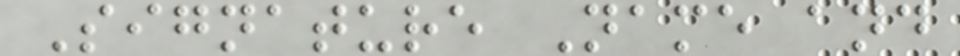Signature Name and
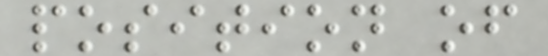position of
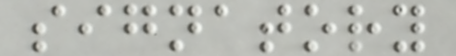signatory
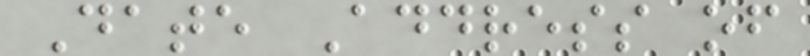Date Address of
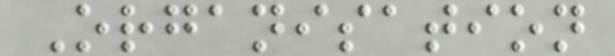Organisation
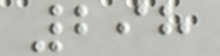298
